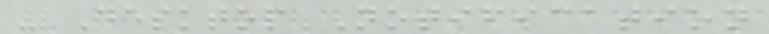- Desktop Notification
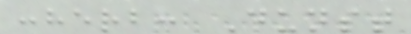:herb: Dunst
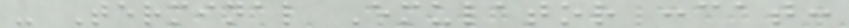- Terminal Emulator :cat:
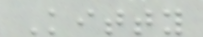Kitty
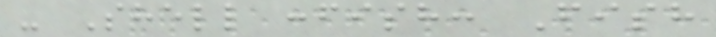- Shell :fish: Fish
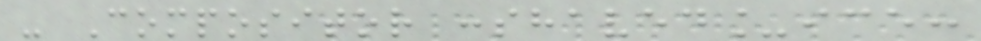- Compositor :shaved_ice:
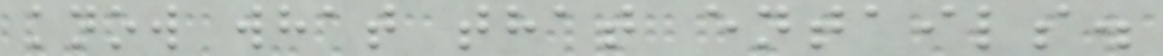know what that entails.
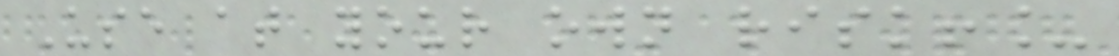Use at your own risk!_
